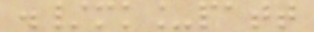./mk_patt
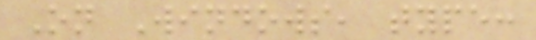On Windows, type:
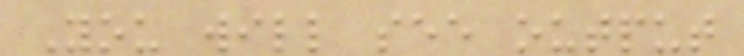You will see output
